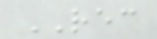REC
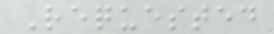Requested
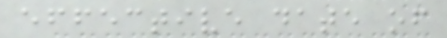effective date of
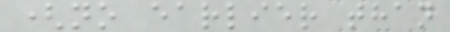(no earlier than
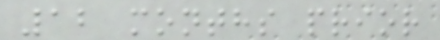12 months prior
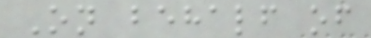On behalf of
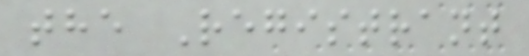the Registrant
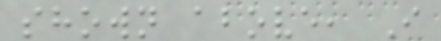shown above, I
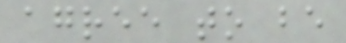agree to be
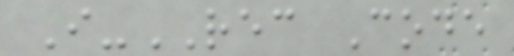I-REC Code
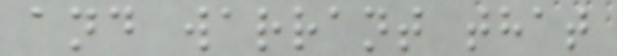and warrant that
